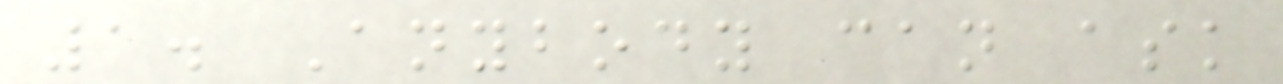1. Anybody can ask
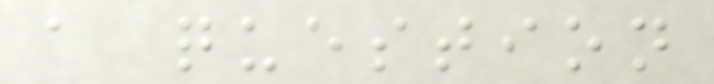a question
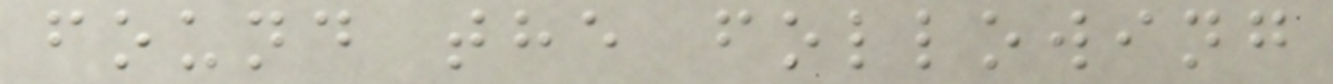found the following
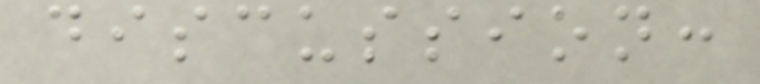discussion:
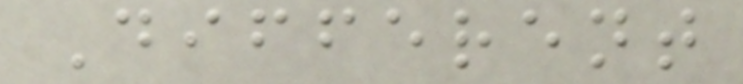Different
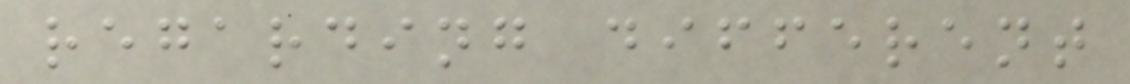regarding different
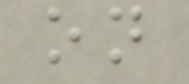on
